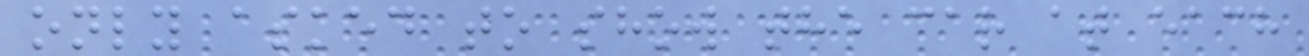only asked to show the car at each
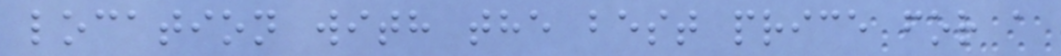location with the best price for a
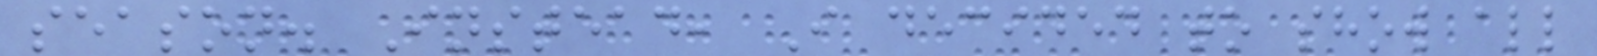season. Instead, I decided to show all
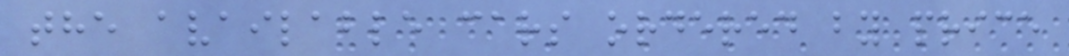the available cars ordered by price
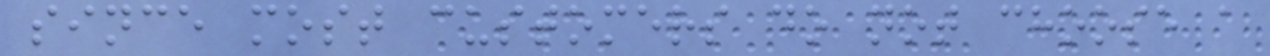since most customers do not choose a
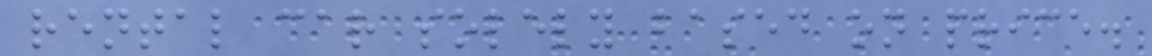rental car solely based on price.
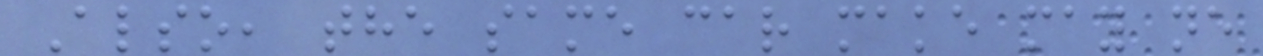Also, the same car make may ne
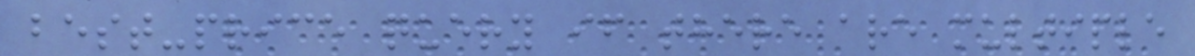best-price query if there are multiple
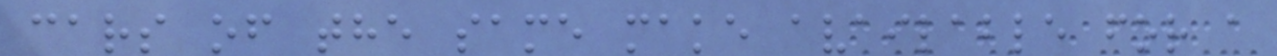cars of the same make available for a
